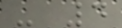- 4
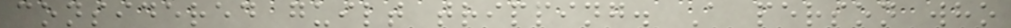considered guilt tripping. A person who
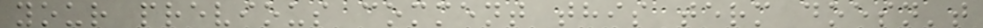your previous comment this term doesn't
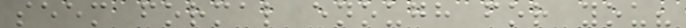seem formal enough for you?
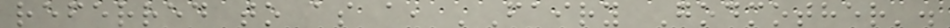referred to as a, 'Fairy Godmother'.
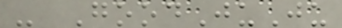- GoodJuJu
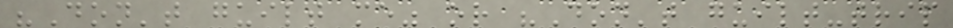"Don't guilt me" or "Don't guilt-trip
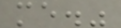me."
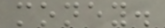money.
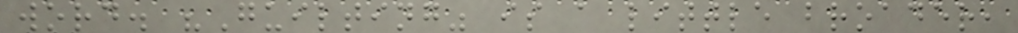word. "Guilting" is a little broader,
